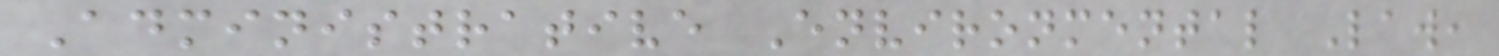Administrative Environmental Law,
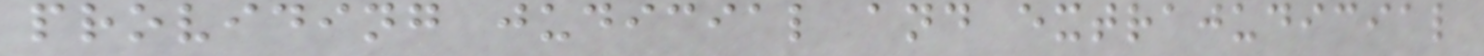providing judicial and extrajudicial
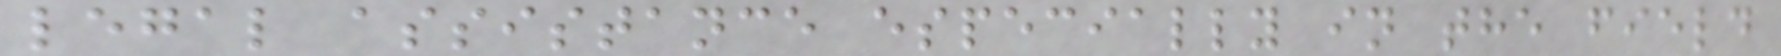legal assistance especially in the field
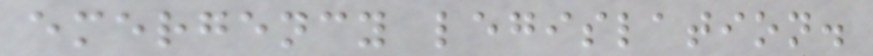emergency legislation.
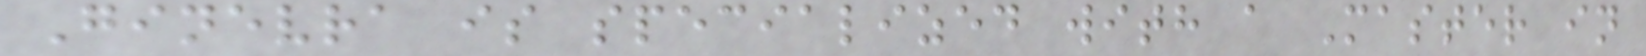Ginevra is specialized with a Master in
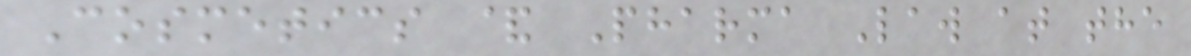Cosmetics & Pharma Law at the
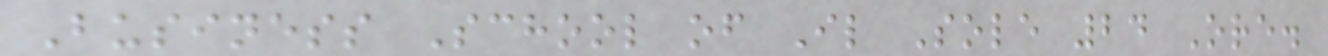Business School of Il Sole 24 Ore.
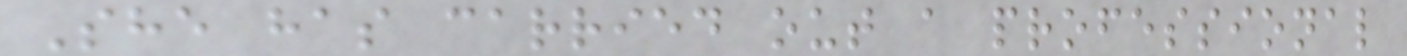She has carried out a professional
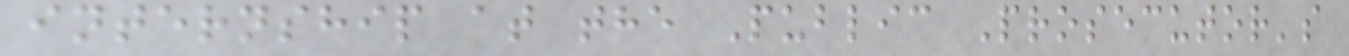internship at the Public Prosecutor's
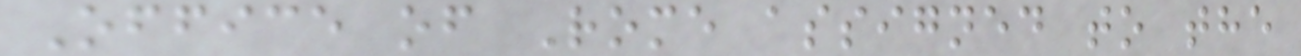Office of Rome assigned to the
